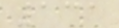131
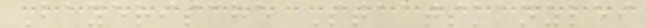Bayerische Staatskanzlei
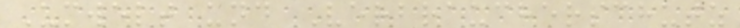Umwelt und Verbraucherschutz
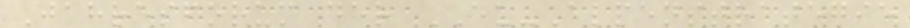Jahresforum der EU-Alpenstrategie
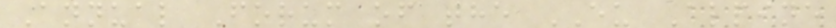Annual Forum of the EU Alpine
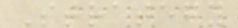Strategy
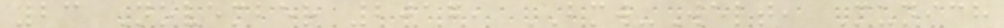23 November 2017, BMW-Welt, Munich
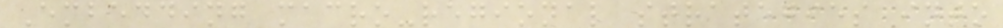Embedding macro-regional strategies into
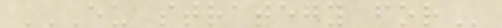EU STRATEGY FOR
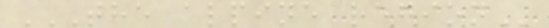THE ALPINE REGION
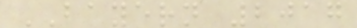BAYERN 2017
